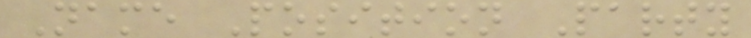Name Position Party
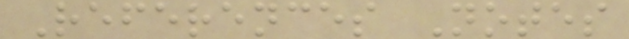References Notes
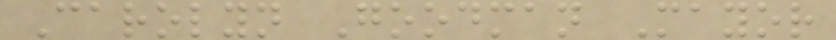Carolyn Goodman Mayor
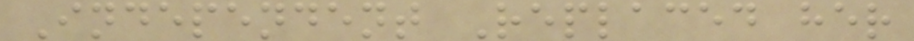Independent Replaced her
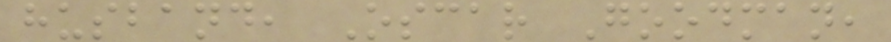husband, Oscar Goodman,
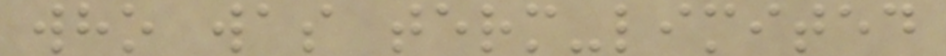who was term-limited
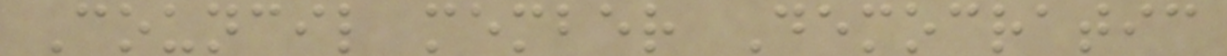Council member Democratic
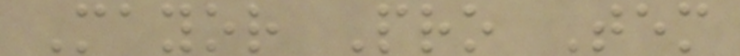Mayor Pro Tem
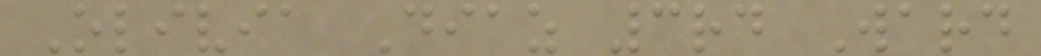Olivia Diaz 3rd Ward
